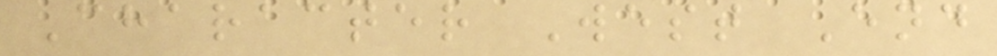Character West End
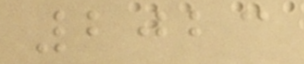2023
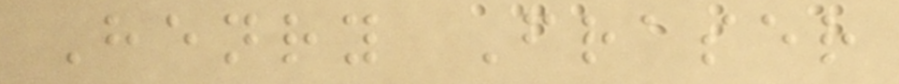Henry Fraser
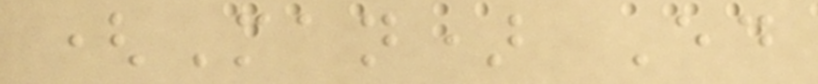(Man) Ed
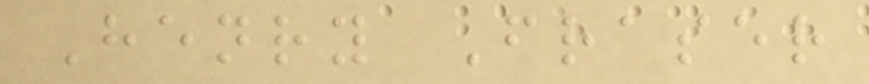Henry Fraser
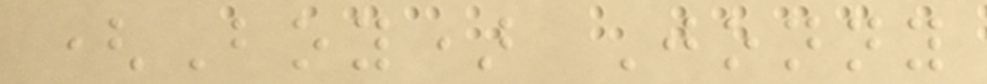(Boy) Jonny
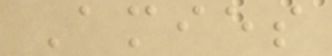Amies
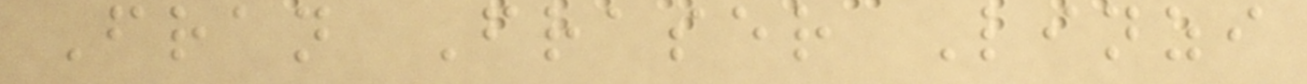Fran Fraser Linzi
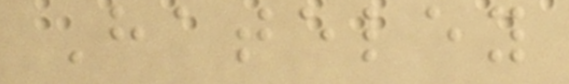Hateley
